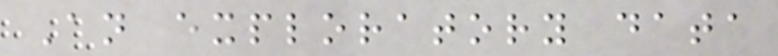An exploratory data
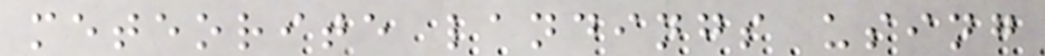meteorite landings using
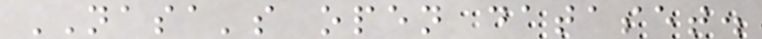NASA's open dataset.
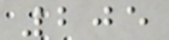205
